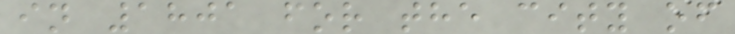in 1801 for the city of
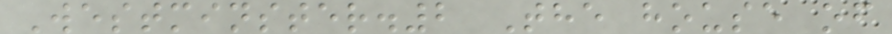Westminster.2 The house of
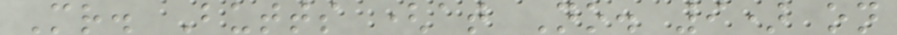Mr. Butts (at No. 9) on
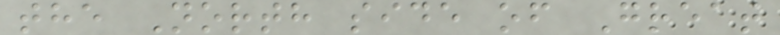the North side of Great
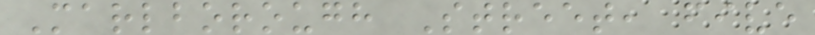Marlborough Street, five
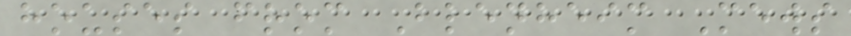houses from Blenheim Mews
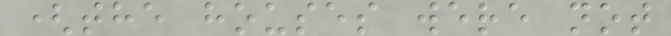(the houses were not
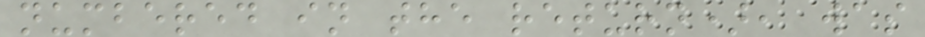numbered in the return), was
